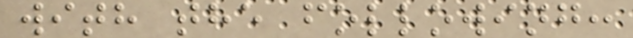with the following:
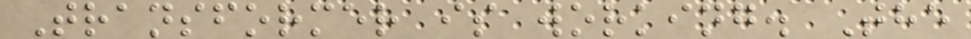Transformer is working. The
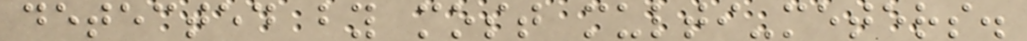detected by most multi-meters.
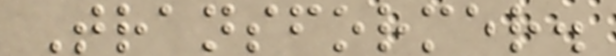Transformer.
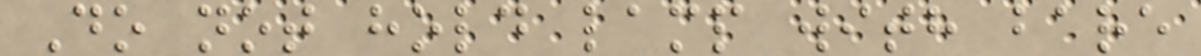Do not hold lamp with bare
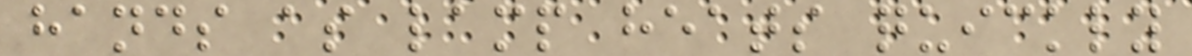hands as lamp heats quickly
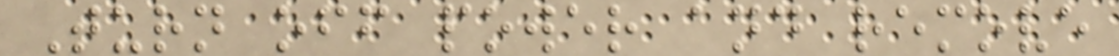Turn off power and remove
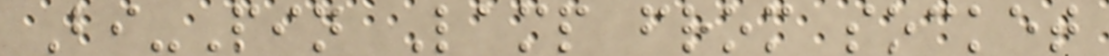Bi-Pin Lamp from socket
